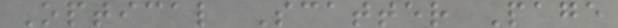Optical Scatter Page
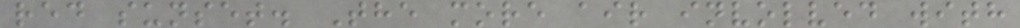red sunset. The more air involved with
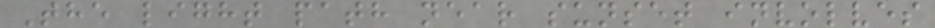The light path near sunset involves
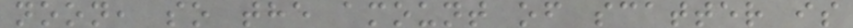noon, so the amount of scatter is
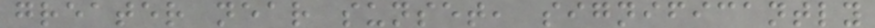greater near sunset, significantly
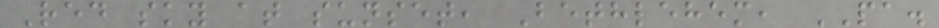Red sky at sunset, Bethlehem, PA.
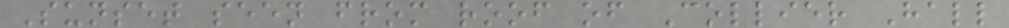Sunset seen from roof of Collier Hall
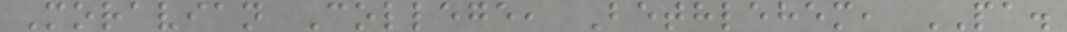Moravian College, Bethlehem, PA.
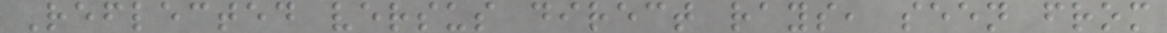Reflected versus direct rays, seen from
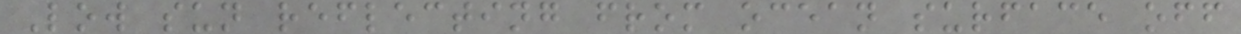Low sun reflecting from ocean surface off
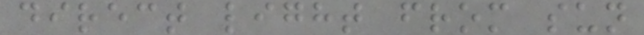direct light from sun
